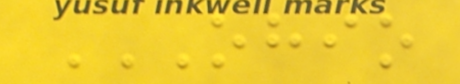OHIO
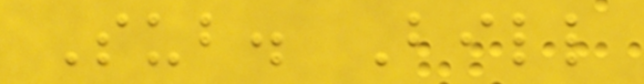Sub. Bill
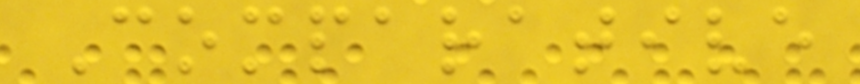Comparative
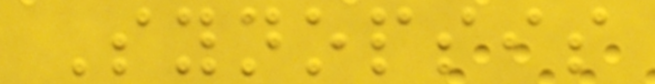Synopsis
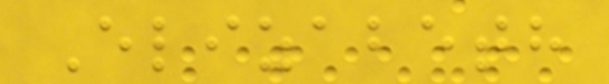Elizabeth
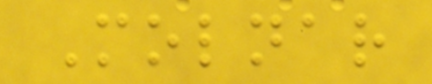Molnar
